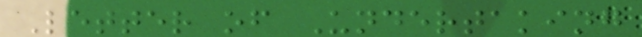Letter of Undertaking
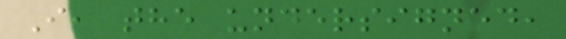I, the undersigned,
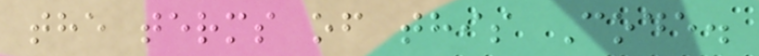the terms of this Code.
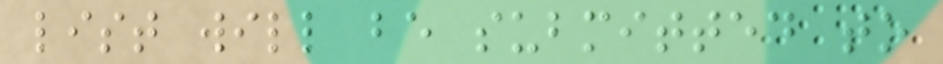list will be submitted to
